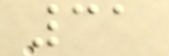31
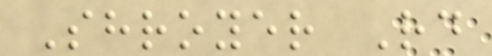Shroyer Rd
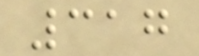317
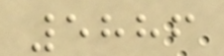5886
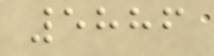5886
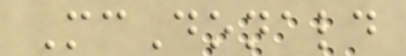McDonald
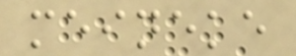meineke
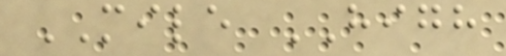MILE HIGH
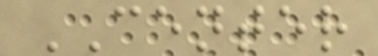CENTER
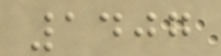1407
